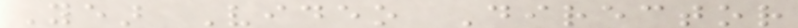Year Video Director
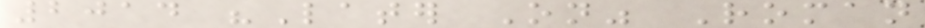2014 "Later On" Roman
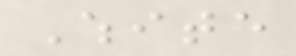White
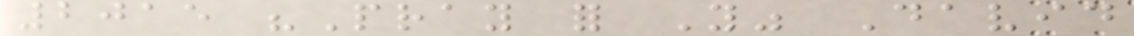2015 "Pray for You" David
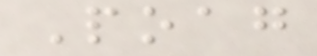Poag
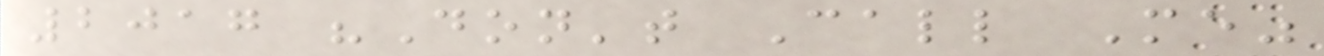2017 "Don't Call Me"
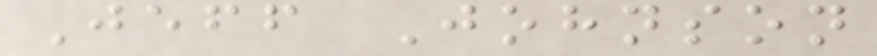Jeff Johnson
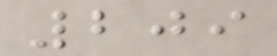209
